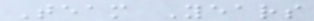Team Years
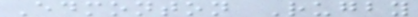Edmonton Rugby
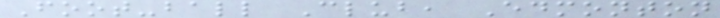Foot-ball Club, Edmonton
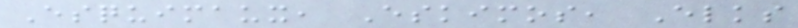Esquimaux, Eskimos, Elks
